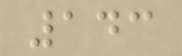143
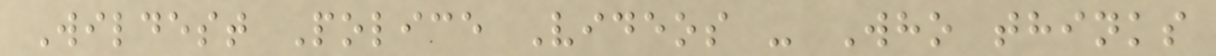Wildest Police Videos - Who thinks
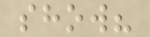show?
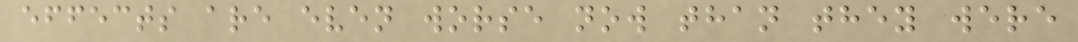effects are even worse now than they were
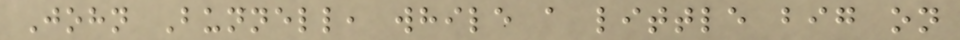John Bunnell, while a little big on
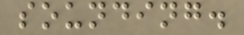sounding.
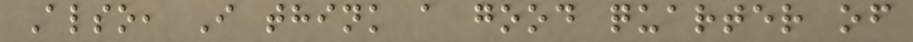Also, I think a good quarter of
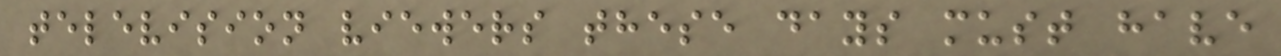television viewers these days must have
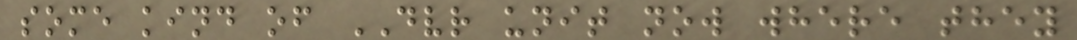some kind of DVR unit now where they
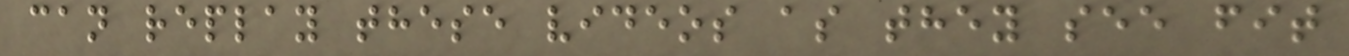can replay these videos as they see fit
